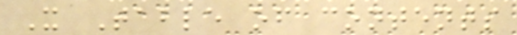X Table of contents
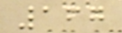167
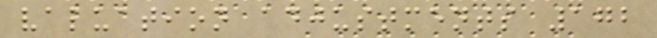valuation adjustments 172
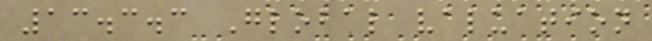13.3.3 Global valuation
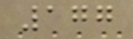177
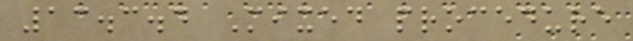13.3.4 Mixed procedure
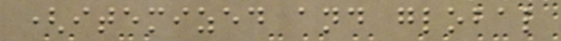(itemized and global
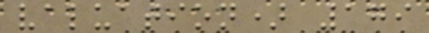valuation) 179
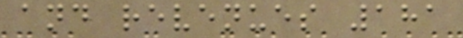and revenues 181
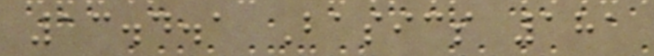13.4.1 Basics 181
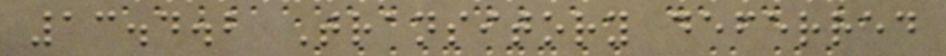13.4.2 Transitory deferred
